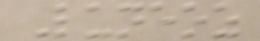Luneoz
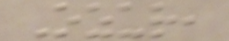Ozur,
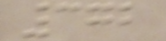372
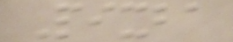Pixba
